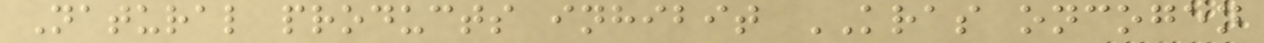Natural products inhibit KRAS oncogen
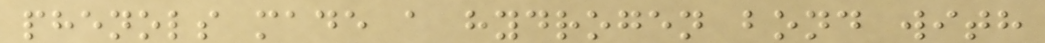phenols made a hydrogen bond with
